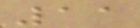11
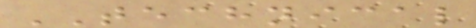TECHNICAL
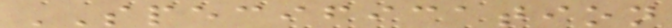SPECIFICATION
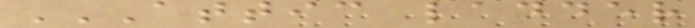ATTIC LADDER
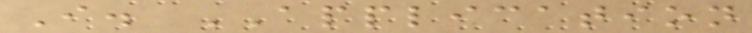I. APPLICATION
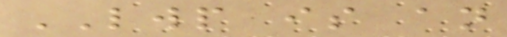LWP is an
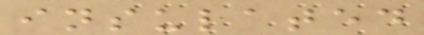insulated
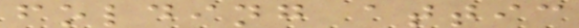folding attic
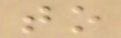to
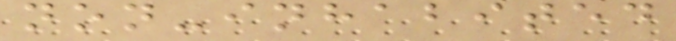non-inhabited
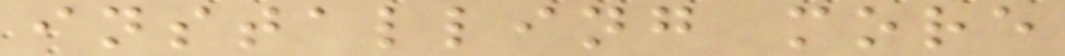installing more
